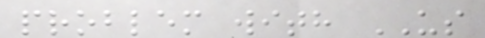problem with US
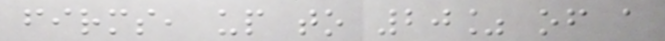firms, up to 20% of a
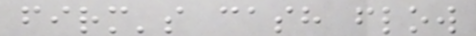firm's cash flow
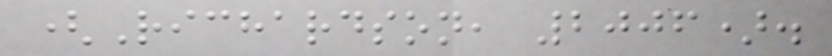(Richardson, 2006).
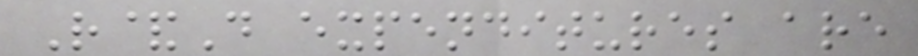R&D expenditures are
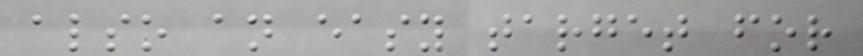also an easy target for
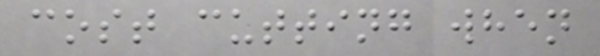cost cutting when
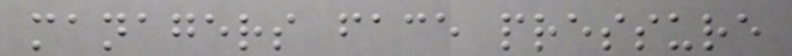managers face pressure
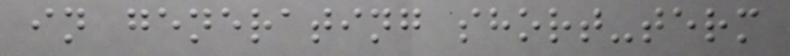in generating short-term
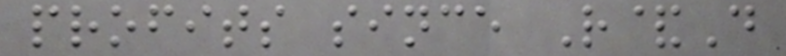profits since R&D
